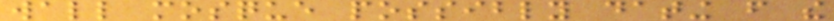wall mosque possibly dating from the
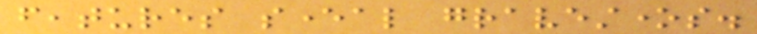features several gravestones.
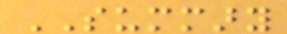SUMMARY
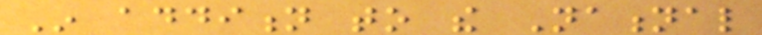In addition to the National
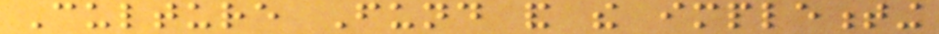Culture Fund and the implementing
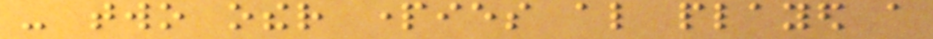- two other parties also played a
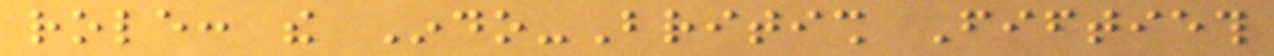role: the Indo-British Fiftieth
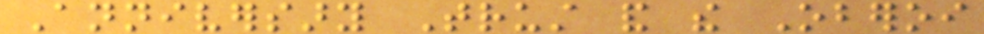Anniversary Trust and the Oberoi
